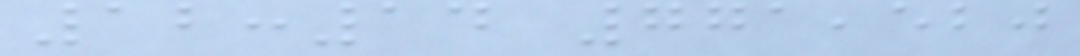12:14 771,520
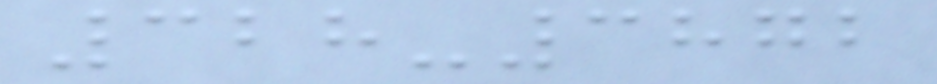328-3872
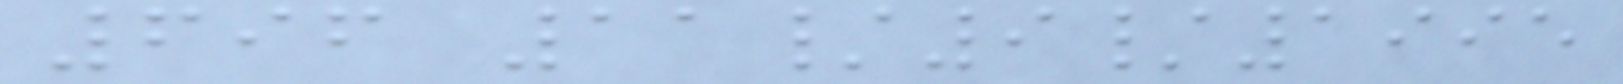696 11/9/1995
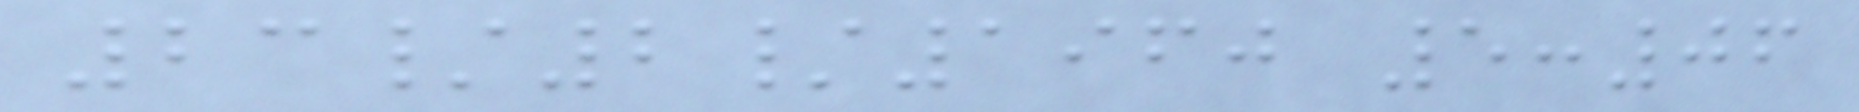23/2/1960 5:06
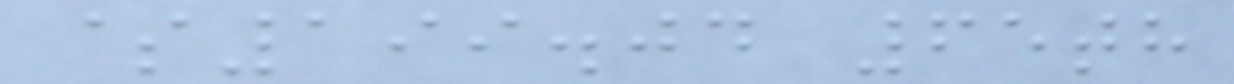$199.04 65th
